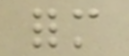form
